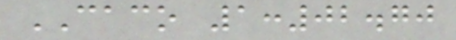CACO 1:02.70
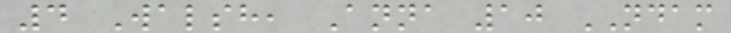4 Walsh, Anna 10 NDAM
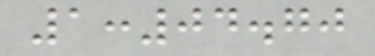1:04.70
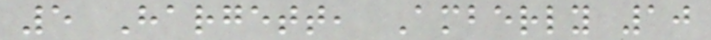5 Hargett, Amberly 10
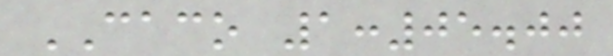CACO 1:05.00
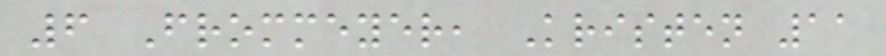6 Frommeyer, Kristen 11
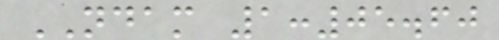NDAM 1:05.60
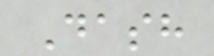Dash
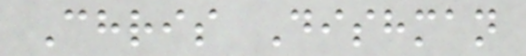Chris Dishman
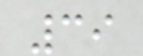39
